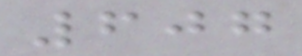607
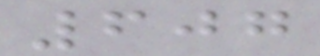607
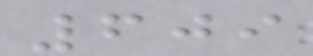609
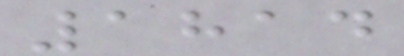1814
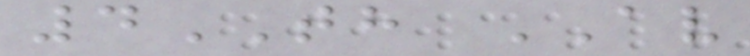4TH AV
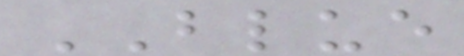BLUE
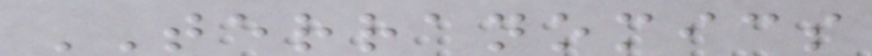TERRANOMICS
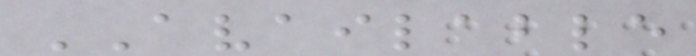AVAILABLE
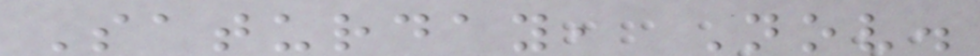Saturday, Nov.
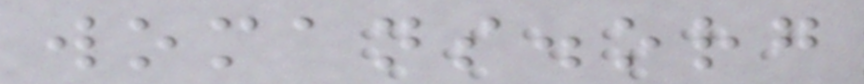womans.org
